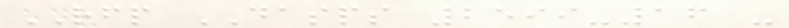RFP DASPS 2599-16 -
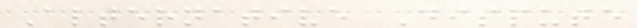Alternative Dispute
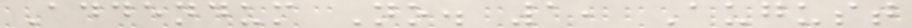Addendum No. 1, August
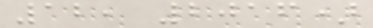12, 2016)
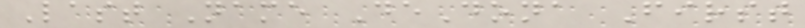Last Name DeDona First
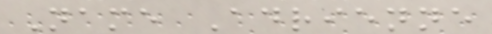Name Adrienne
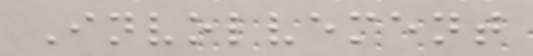Involvement
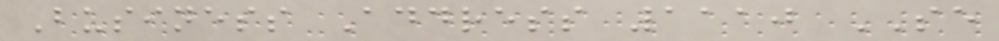Business Address 1110 SE
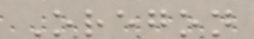Oregon
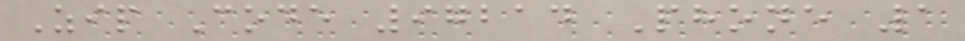Zip Code 97214 Phone 1
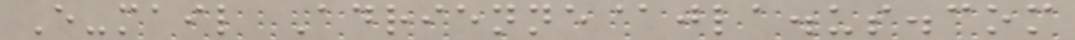E-mail Adrienne@jla.us.com
